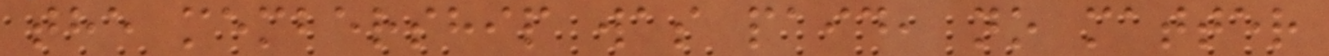the membership was paid, no matter
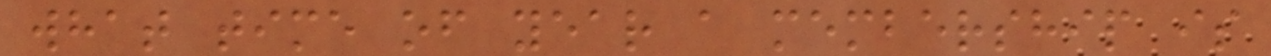what time of year a membership is
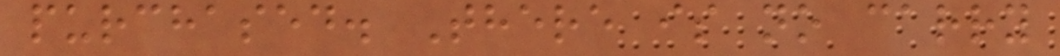purchased. There is no carry
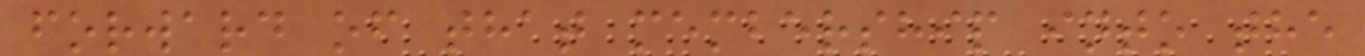forward of that membership into the
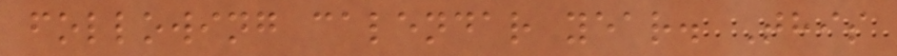following calendar year. This
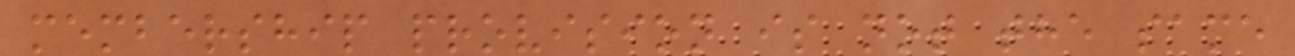membership provision is not the same
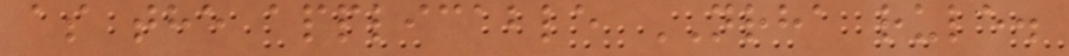as the applicable NRHA rule.
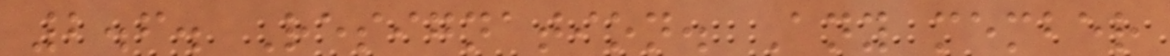2.6. Resignation. Any member
